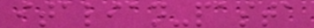italian-pasta
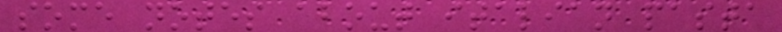some notes about italian pasta
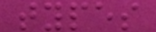types
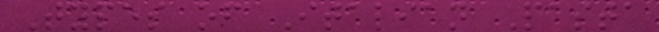Types of Italian Pasta
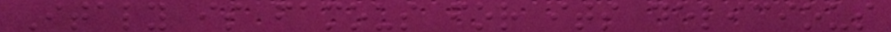Italy is famous for its delicious
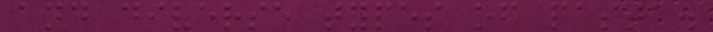and diverse types of pasta.
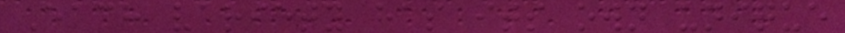Each variety has its own unique
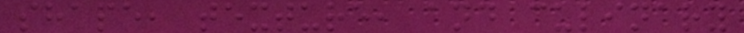shape, texture, and culinary
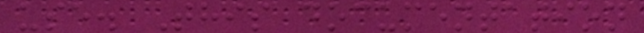use. This documentation
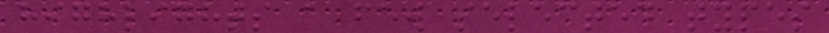highlights a few selected types
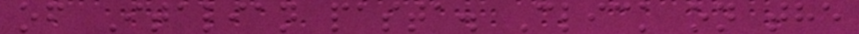of Italian pasta. Click on the
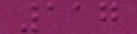117
